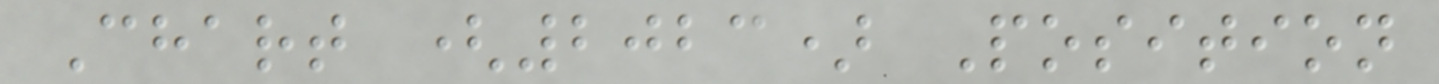Chart (2023) Position
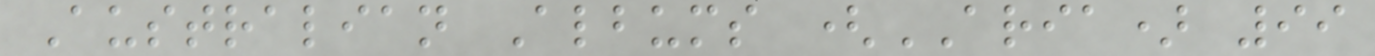Australian Albums (ARIA) 99
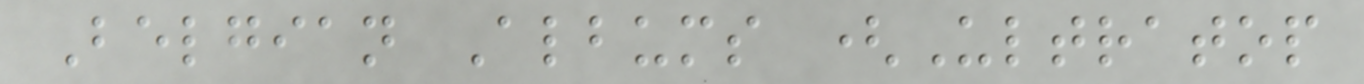Belgian Albums (Ultratop
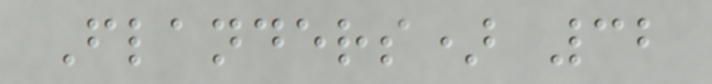Flanders) 32
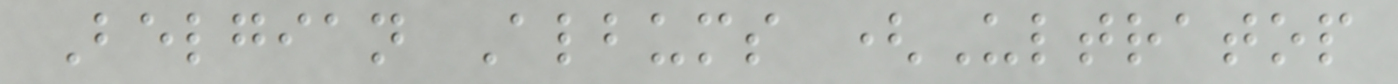Belgian Albums (Ultratop
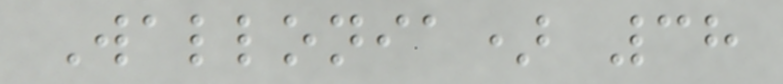Wallonia) 38
